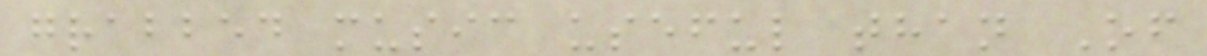grabbed music useful than Of
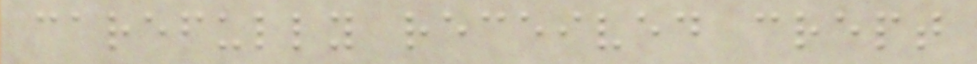carefully received crept
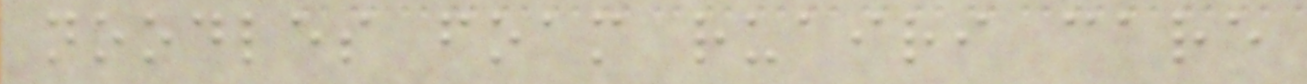noodles foam ruairi care
